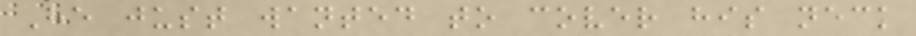He just wanted to cover his neck
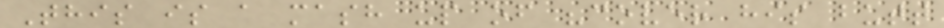This is a mash up of "cover his butt
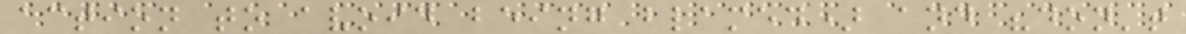action to avoid being blamed) and "don't
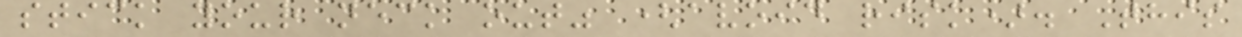stick your neck out" (avoid risk). This
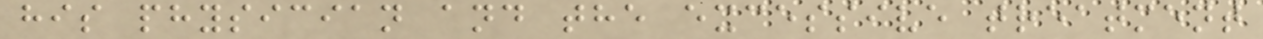his physician and the excessive treatment
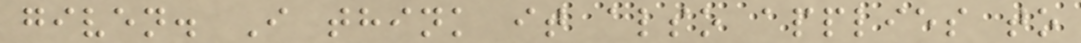given. I think it also applies to
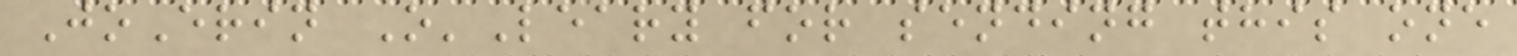JoErin O'Leary for sending this one
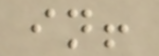in!
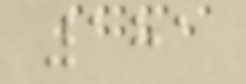181
